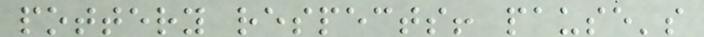pottery respects! pause's
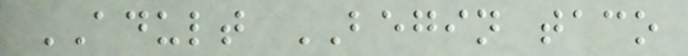ADULT BEGIN taco
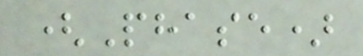(Phase)
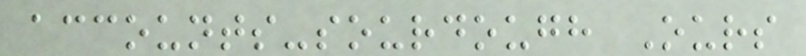accounts-sourdough Ours
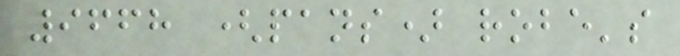9668 (pans) robe's
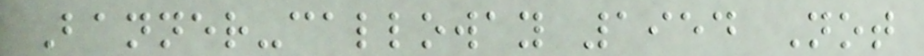Banner-calloway 1954 Not
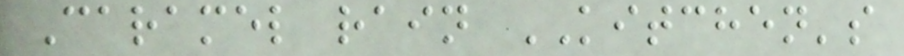Caramel rain KITCHEN's
